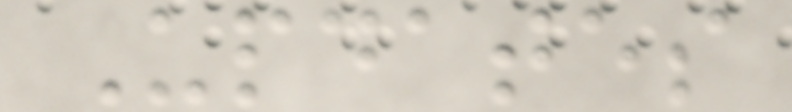Updates
